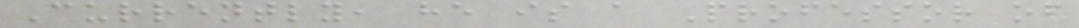Currently, he is a Professor of
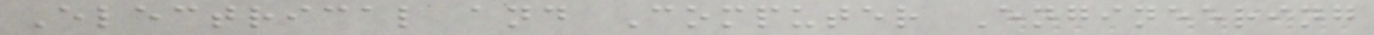Electrical and Computer Engineering
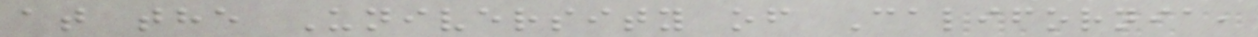at the University of California,
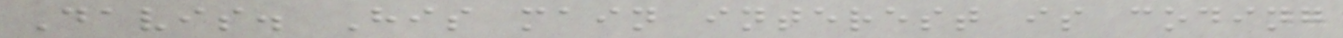Davis. His main interest is coding
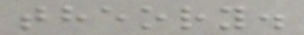theory.
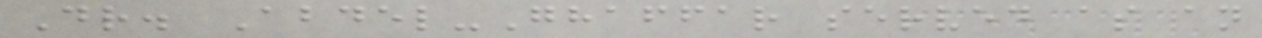Dr. Abdel-Ghaffar served as an
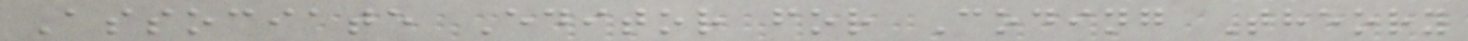Associate Editor for Coding Theory
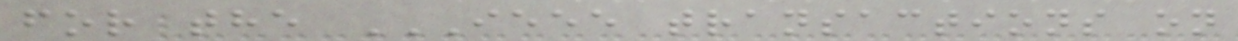for the IEEE TRANSACTIONS ON
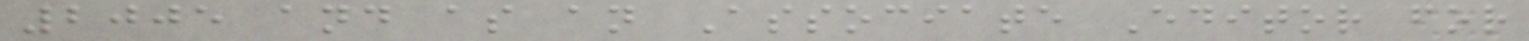2005 and as an Associate Editor for
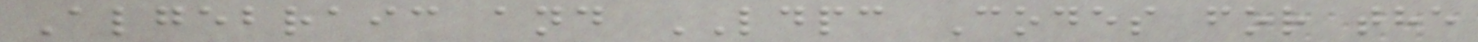Algebraic and LDPC Codes for the
